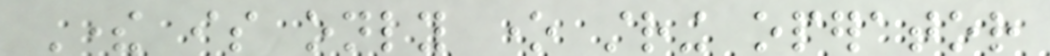There is only one string operator
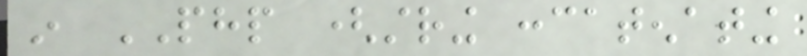in PHP (string concatenating
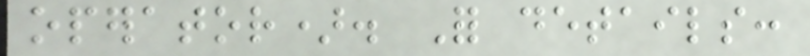operator). For details:
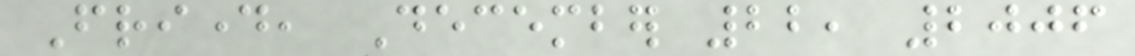Friday, December 22, 2006
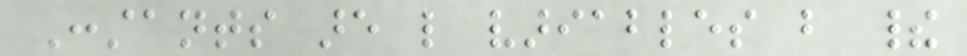Constants are like variables but their
